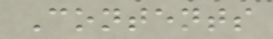Contents
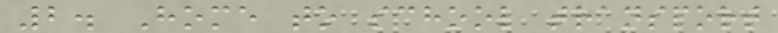2. Home to school transport
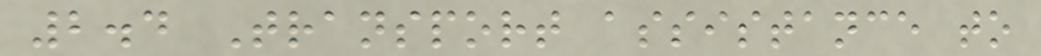2.4 Transport assistance to
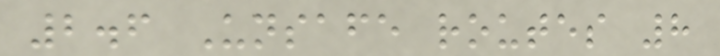2.6 Unsafe routes 8
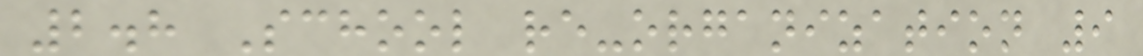2.8 School re-organization 9
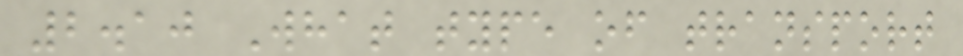2.10 What type of transport
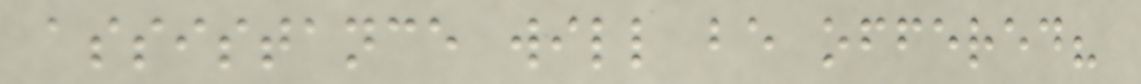assistance will be offered?
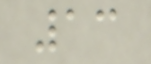13
